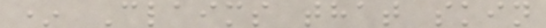* Claims that skin
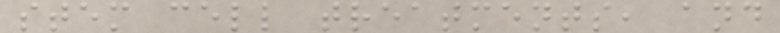stem cell treatments, and
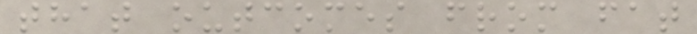that outcomes from fat
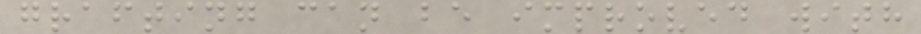grafting can be improved with
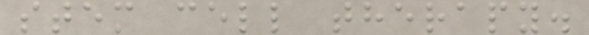stem cell therapy.
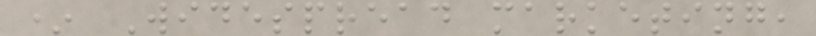* Widespread marketing,
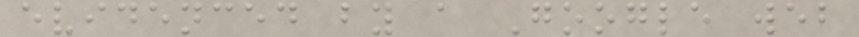evidenced by a Google web
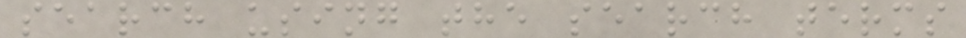search using the search terms
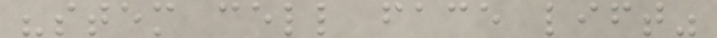"stem cell face lift"
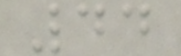44
